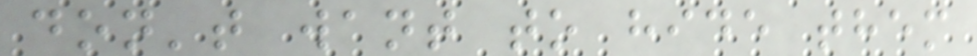don't want to hide them
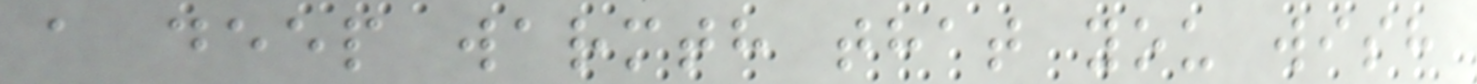a deep warmth that you wish
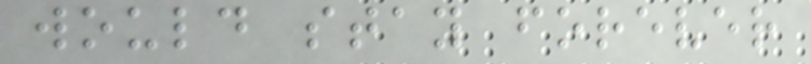would stay forever
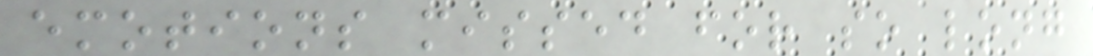emotions missed for so long
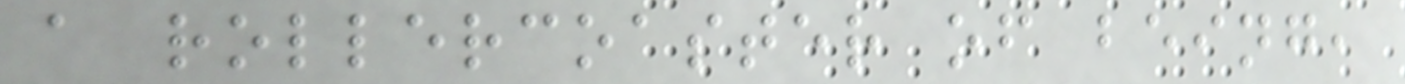a rollercoaster of being,
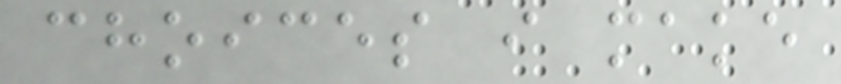choices i make
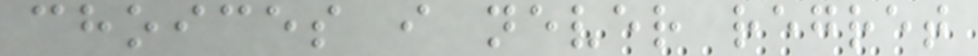choices i never regret
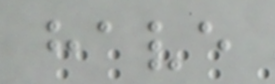have
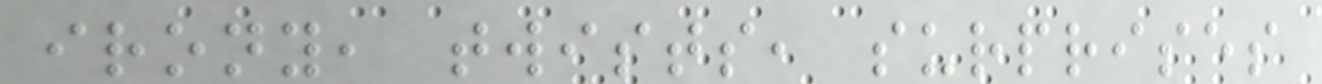irony, twists, surprises
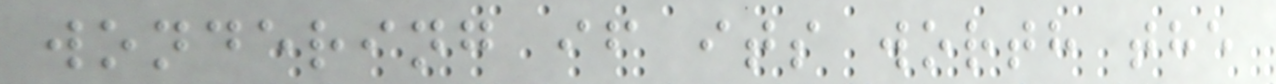wondering if its worth the
